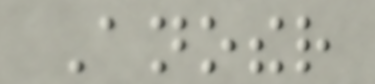Another
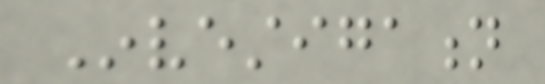Investigation
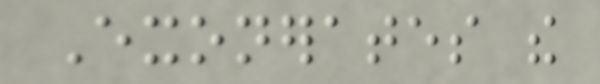Exonerates the
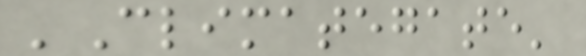'Climategate'
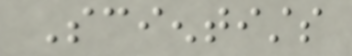Scientists
